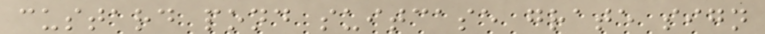custard pond suitcase grate sign
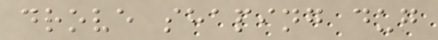drove shaping dug
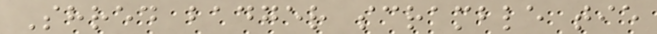Shred badger scramble tie
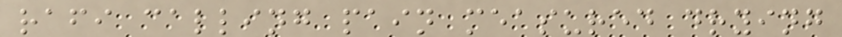rafi calling pain measured drying
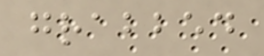grabbed
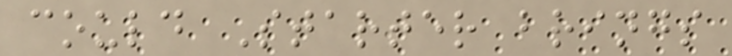could Starter brings
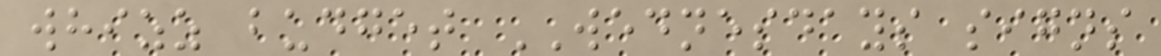whizz budget WEDNESDAYS signs
